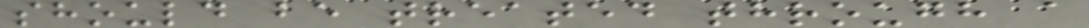should be treated through a
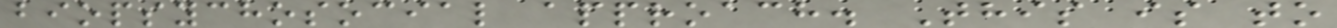biopsychosocial approach. This is to
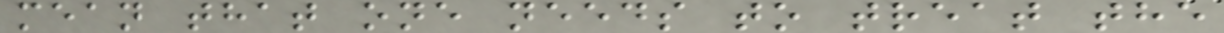mean that one needs to treat the
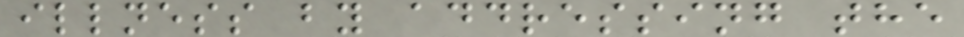illness by addressing the
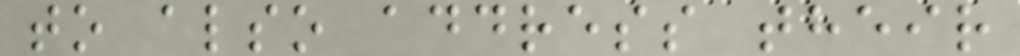to also address their
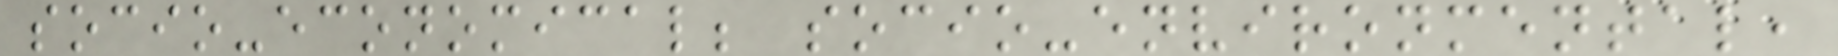socio-economical; socio-environmental,
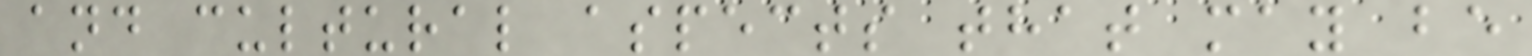and cultural aspects that may be
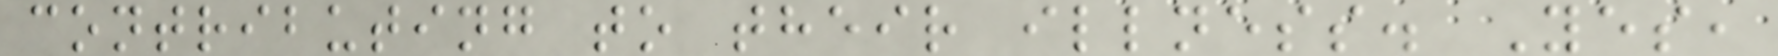contributing to their illness. Yes,
